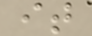it
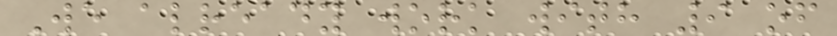We already work with 9 of
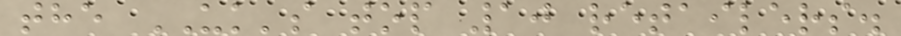the UK's top 10 retailers.
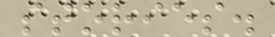stories.
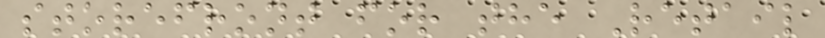storefront for the Retail
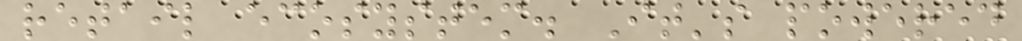retail ecosystem. It's powered
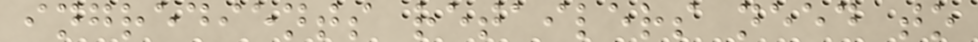ingredients retailers need to
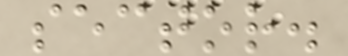sector.
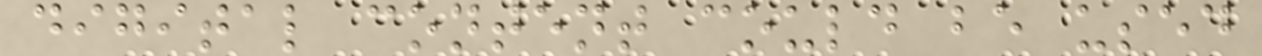digital content could be used
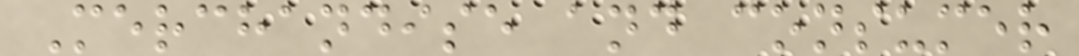Merchandise and consumer
